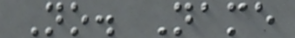No. Name
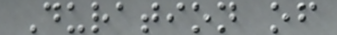Duration of
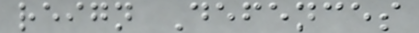reign Defences
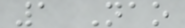1 Nao
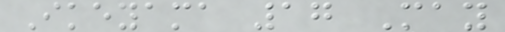Ikeyama 17 May
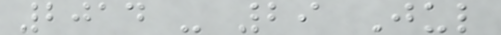2014 - 29 Jul
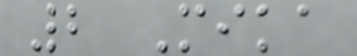2 Mika
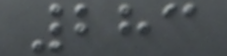283
